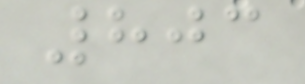803
